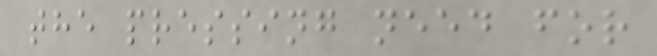the pressing need for
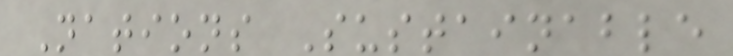Nations Sustainable
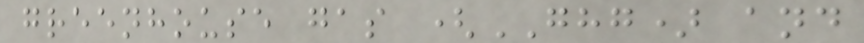greenhouse gas (GHG) and
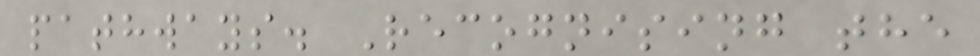pathways. Recognising the
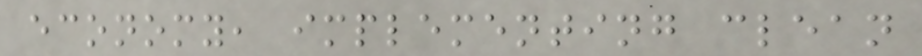economy, implementing clean
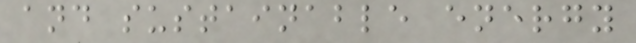and sustainable energy
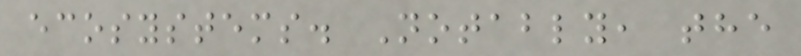ecosystems. Notably, the
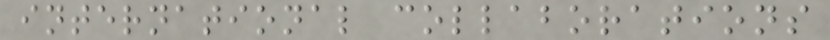international collaborations
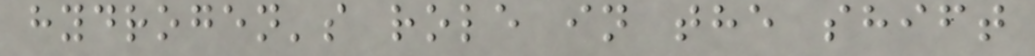hydrogen's role in the shift
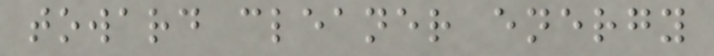toward cleaner energy
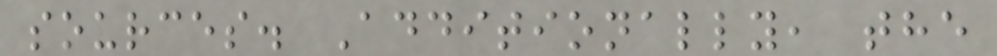sources. Additionally, the
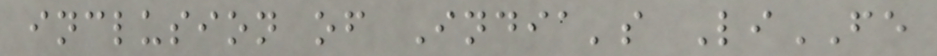inclusion of India's LiFE
